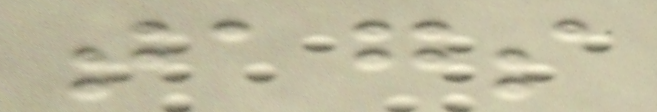tags
